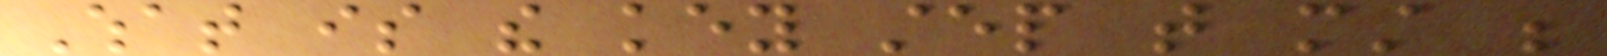What is the key step that must be
